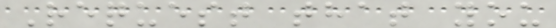Request that you
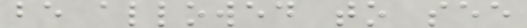be allowed to see
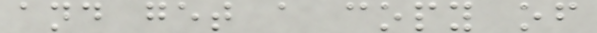and get a copy of
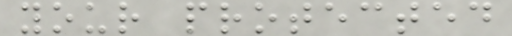your protected
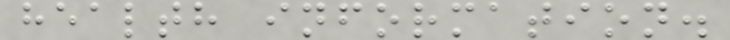health information.
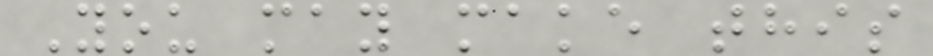You may make this
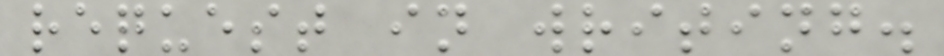request in writing.
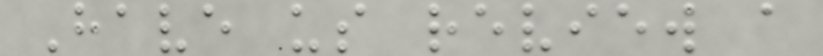Have us review a
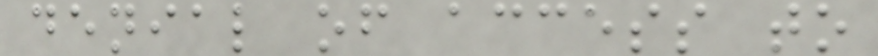denial of access to
